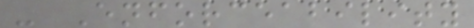- Enforceability
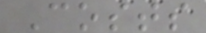Costs
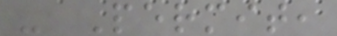- Permit,
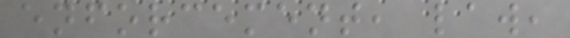enforcement, law,
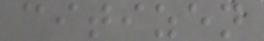citizen
